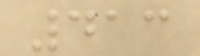413
